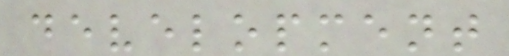development
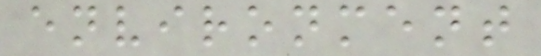environment
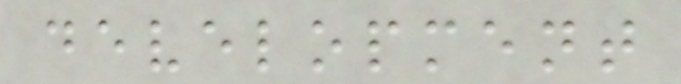development
